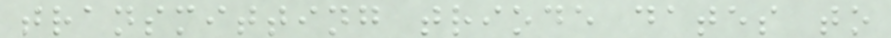transmitting triode dates to
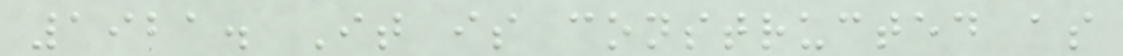1921. It is constructed as
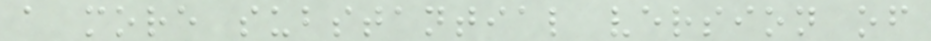a more substantial version of
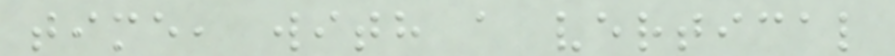time, with a vertical
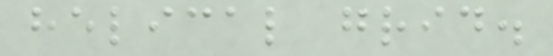helical grid.
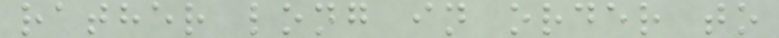rather long in order to
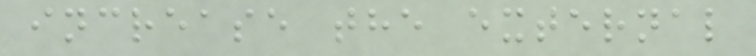increase the external
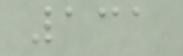131
